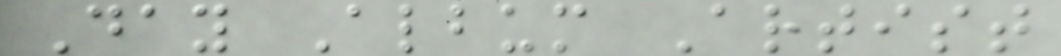Day Album Artist
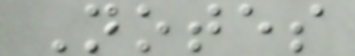Notes
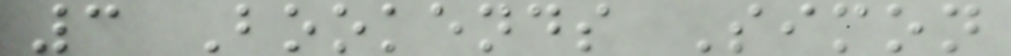3 Bookends Simon
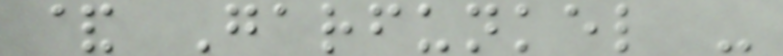& Garfunkel -
